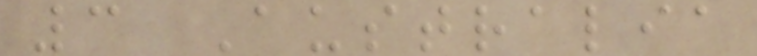3 Australia
